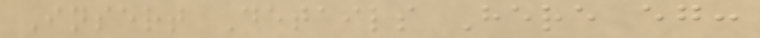Insert Details Here eg:
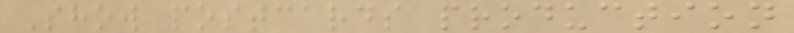Show postcards production
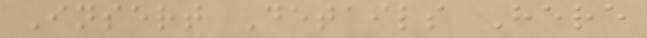Insert Details Here
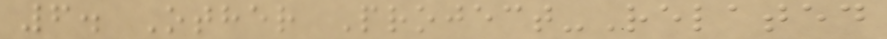6. Other Project-Related
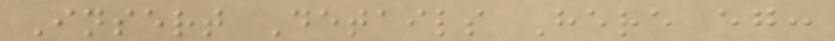Insert Details Here eg:
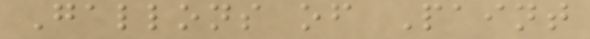Gallons of Paint
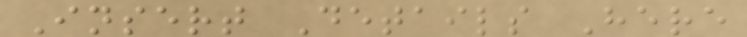Insert Details Here
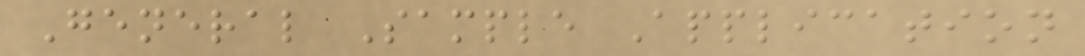General Sample Application
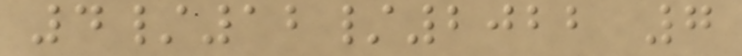4/12/2022 7
